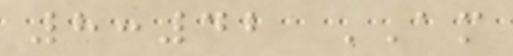8:42 AM
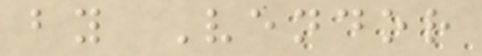by Vendor
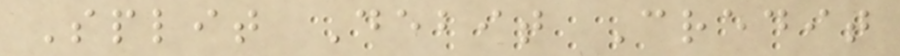Split Debit Credit
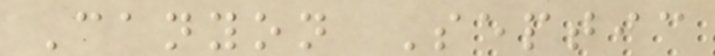Canyon Septic
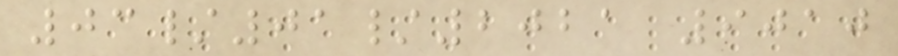03/01/2021 9010
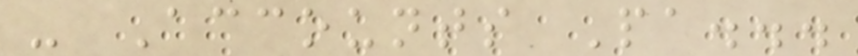- Accounts Pa...
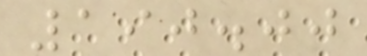190.00
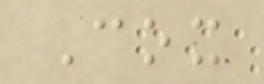Cox
